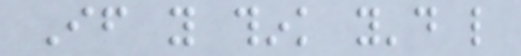If you think you'd like
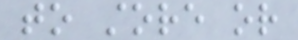to store or
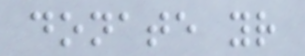donate your
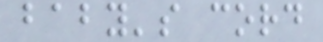baby's cord
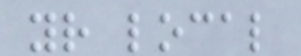your local
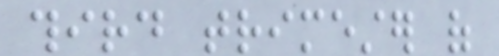third trimester of
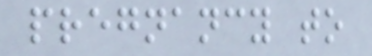pregnancy to
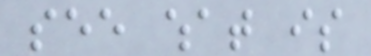see what is
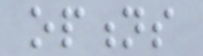options
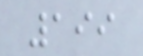199
